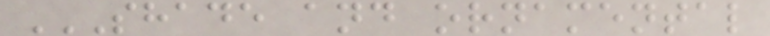SHADE AND ORNAMENTAL
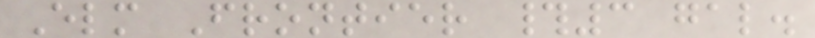Elm Frontier #3 gal.
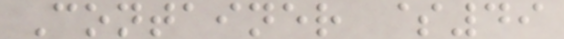Container $49
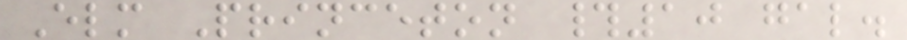Elm Princeton #10 gal.
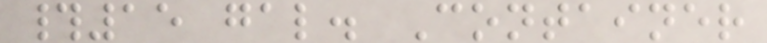#15 gal. Container
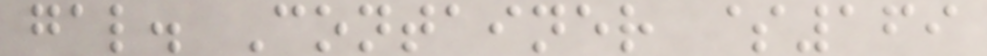gal. Container $169
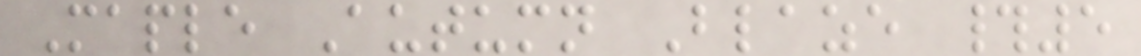Maple Autumn Blaze #5
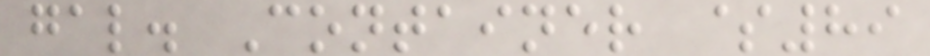gal. Container $89
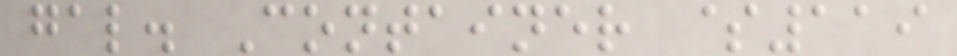gal. Container $119
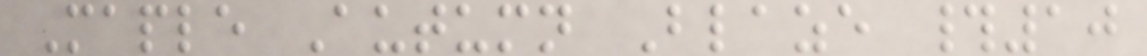Maple Autumn Blaze #10
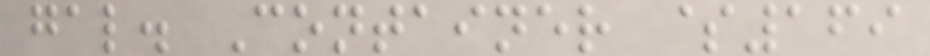gal. Container $169
